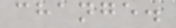change.
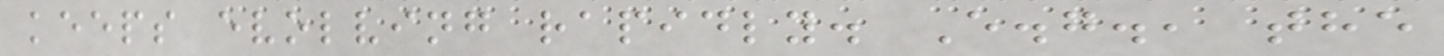keeps evolving rapidly. E.g., the
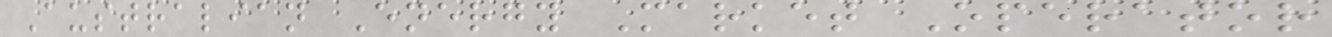Australian Energy Market Operator
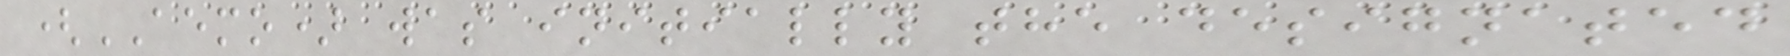(AEMO) was initially the designated
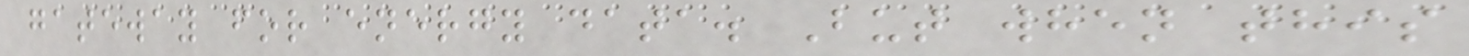gateway for energy data. But when this
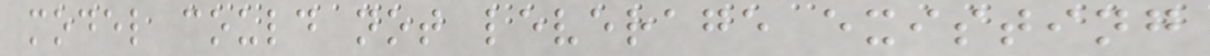model could not leverage existing
